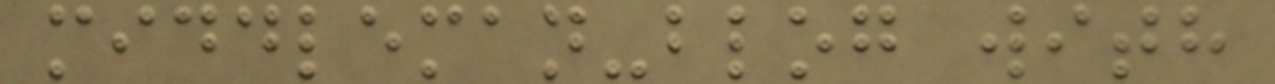middleman-blog with
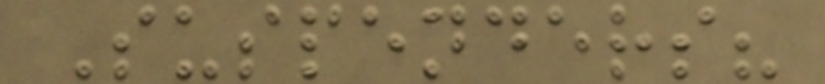Suspenders?
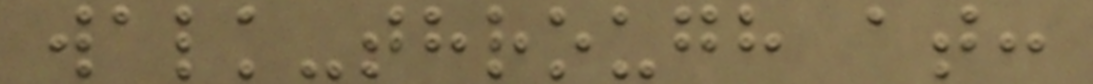walk-through at:
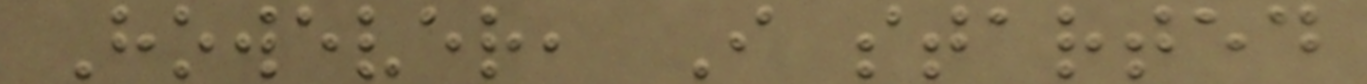However, I started
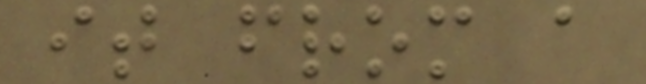it from a
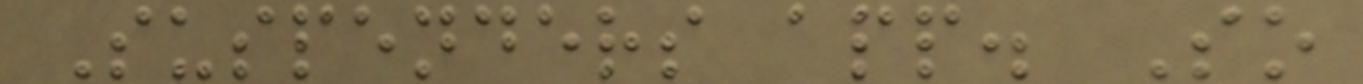Suspenders app. So
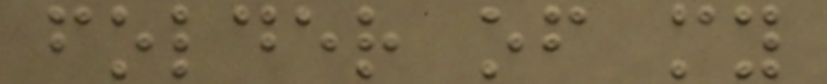folder of my
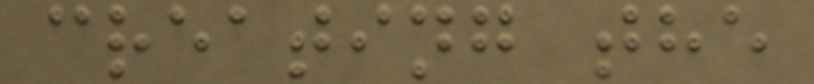creating the
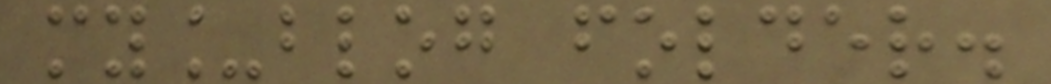my_blog folder.
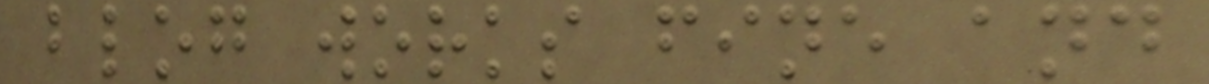blog works fine and
